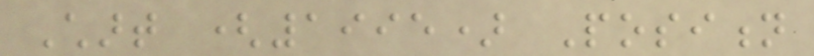Chart (1995) Position
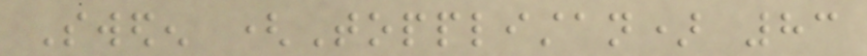Sweden (Topplistan) 83
